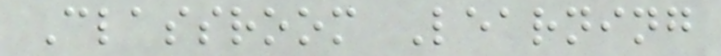Classroom Learning
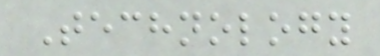Technology
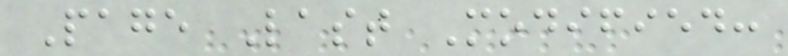Page Last Modified:
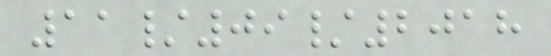11/09/2018
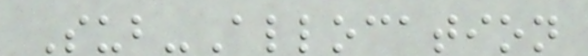Sub-Allocation
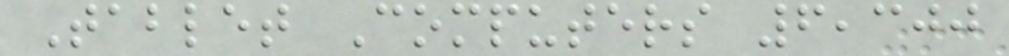Tablet Computers 6,300
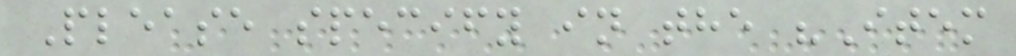Please specify in the "Item
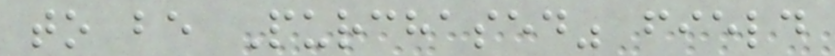to be Purchased" field
